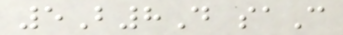5B8D saC
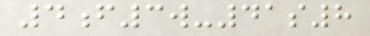4f3w-41s8
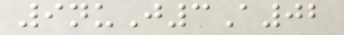9nuJ3A02
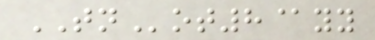TNot8@yy
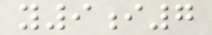y9i7
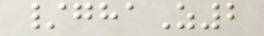/ghaZ2
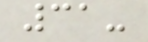31-
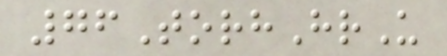76TorhHrU
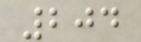204
